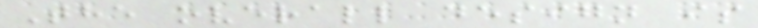The overall design is
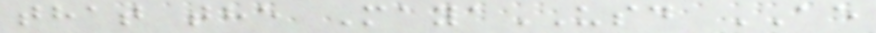that the MayaUSD AE
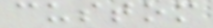custom
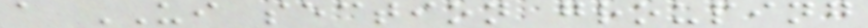a UI section grouping
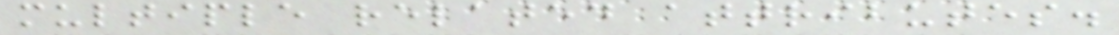multiple related attributes.
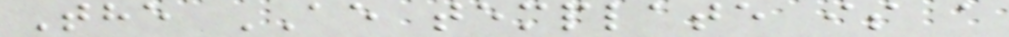The AE template is a
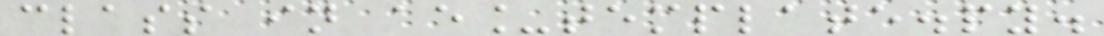class in ae_template.py.
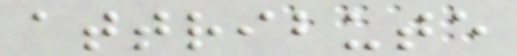attribute
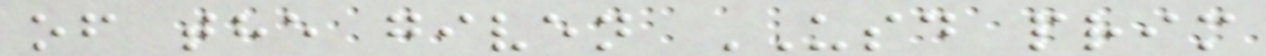of the given USD prim
